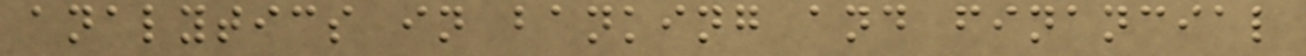analytics in banking and financial
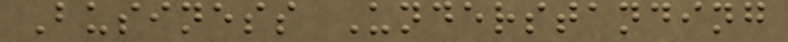Business Understanding
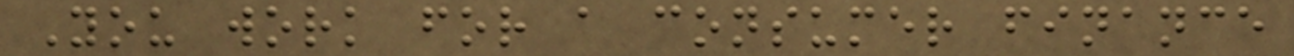You work for a consumer finance
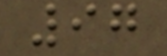97
